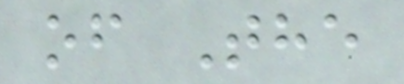of The
